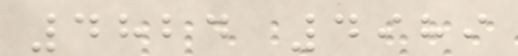4824 4989
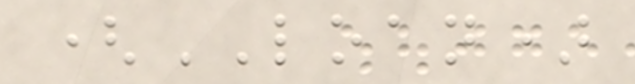(LOAN)
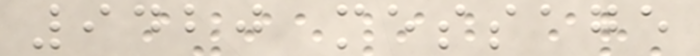9420 message
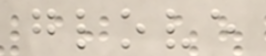glove
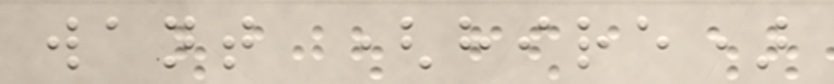want (hire)
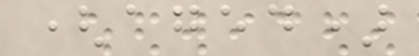(aged)
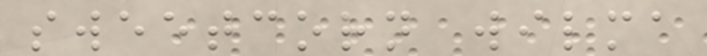sweetcorn wilma
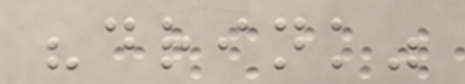"drink"
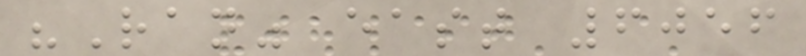"Ran" east 6056
